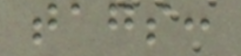tags:
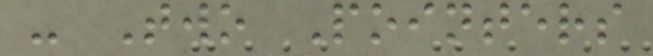- Two Pointers
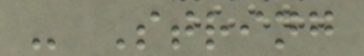- String
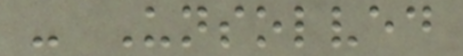- Unsolved
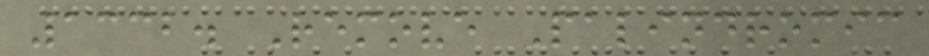1332. Remove Palindromic
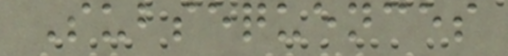Subsequences
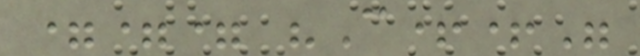=== "C++"
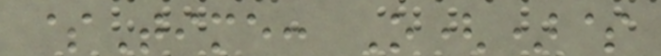$Time: O()$
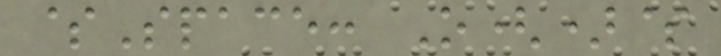$Space: O()$
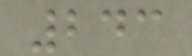243
